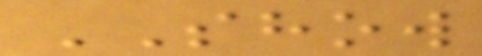SHOW
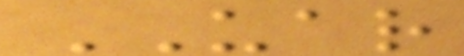UAR
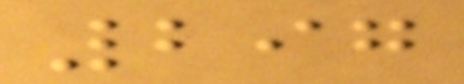297
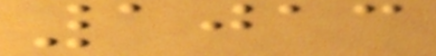1013
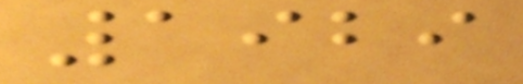1929
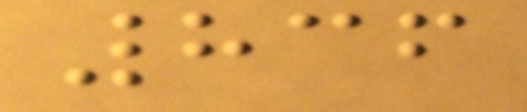836
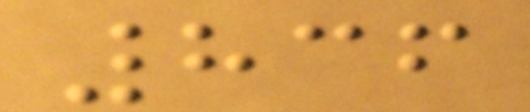836
